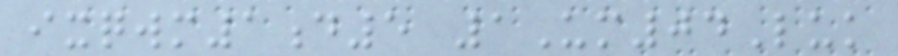ixqwm1d5 1Um04Luk
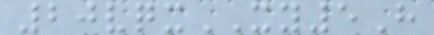20vqxXY5H
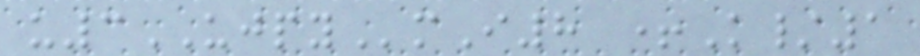u3UJPYmI8 +K/1
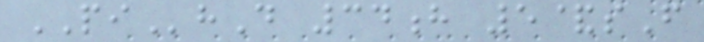PIhD 34h 5&sF
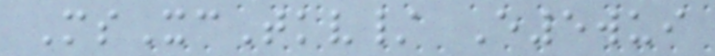MsXcTkv/ E5wui
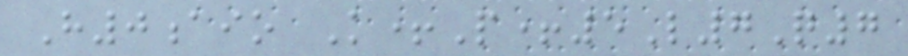H0aio K+P+5L7Q7
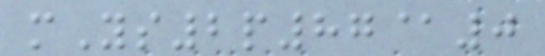mYs2p87@0
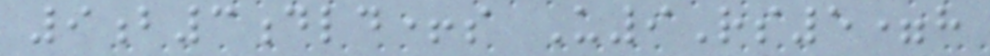9b3dld+s U9Rs5=h
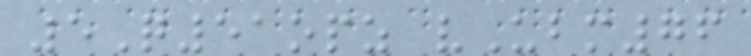5Q51opz vUbm76
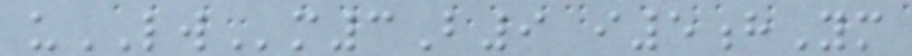uLWm3B9 i5hYm
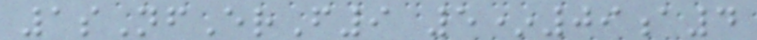1sNfErF9 5*09a4
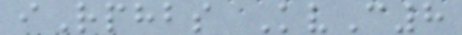iRphbs KvC8
